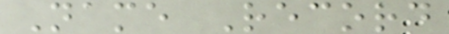Name Record
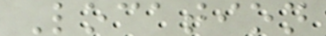Location
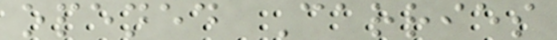opened Carries
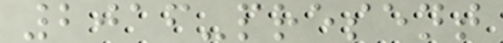2016-present
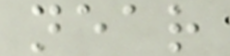near
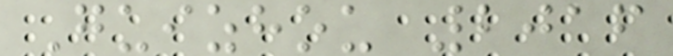Guizhou 2016
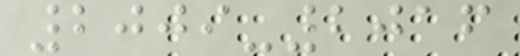2009-2016
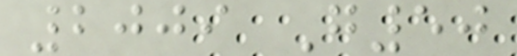2009 G50
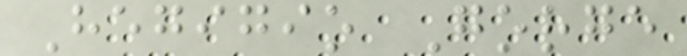Hegigio Gorge
